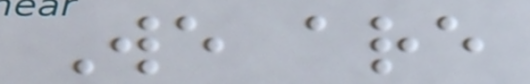We are
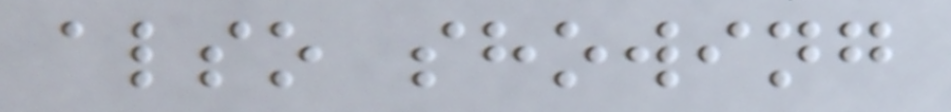also showing
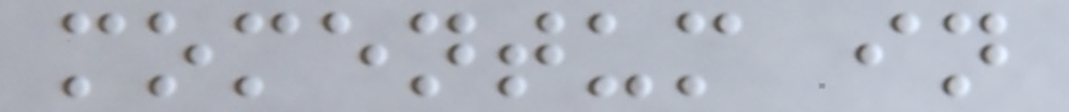momentum in
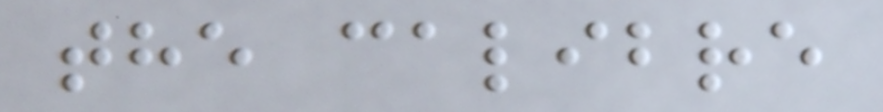the calibre
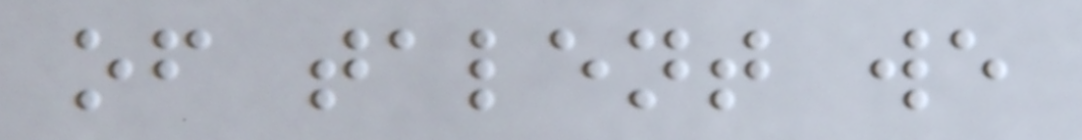of talent we
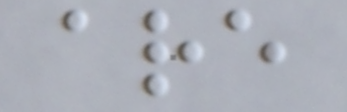are
